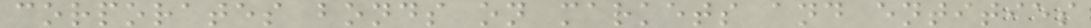corporates bonds on markets and entities
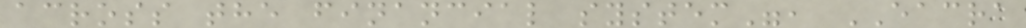across the financial system", EACRA
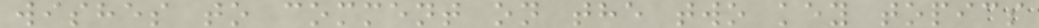wishes to comment on the two key topics
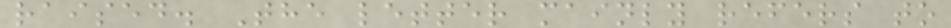raised. The letter mainly refers to
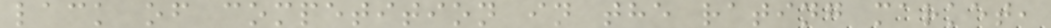lack of competition in the rating market,
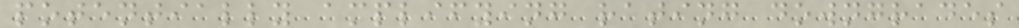potentially amplifying rating downgrades
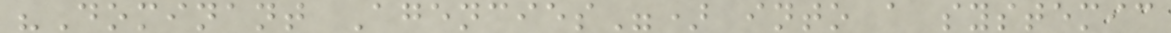"Dominant Agencies") into a systemic
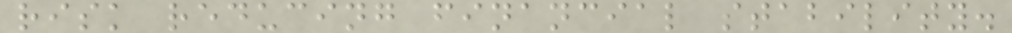risk reducing financial stability.
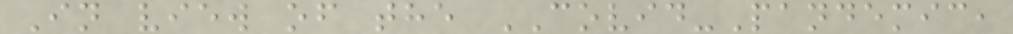In view of the COVID-Pandemic,
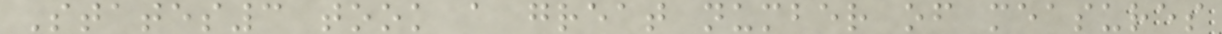States3 took a great number of measures
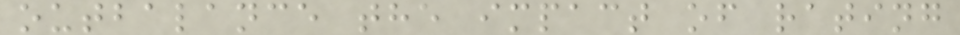outbalance the impact of rating
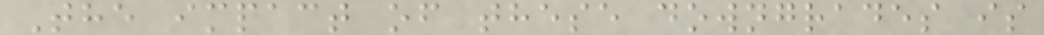The impact of these downgrades is
